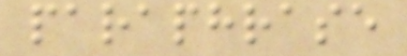paraphrase
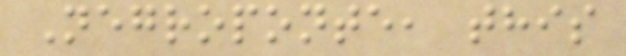Negroponte, this
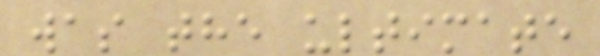was the ultimate
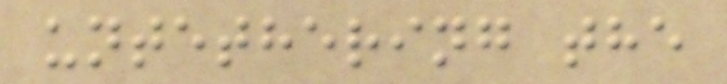untethering the
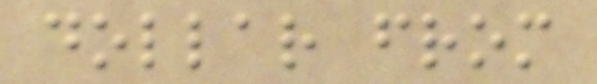dollar from
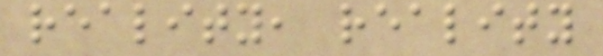reality, reality
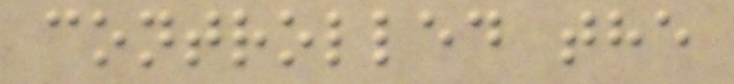controlled the
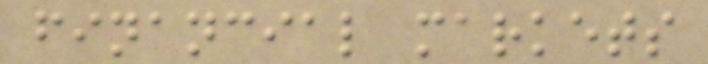financial markets
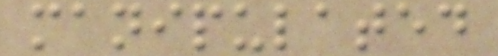manipulated
